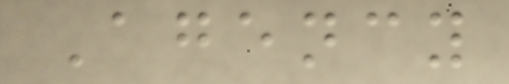Agency
